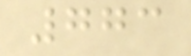773
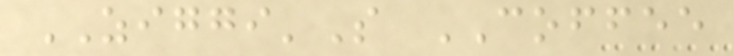ZIGGI'S COFFEE
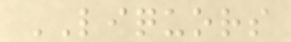LIQUORS
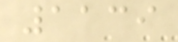1139
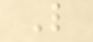L
